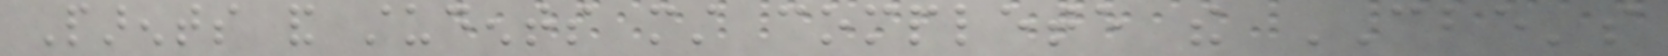Parents and students must complete the CBE's
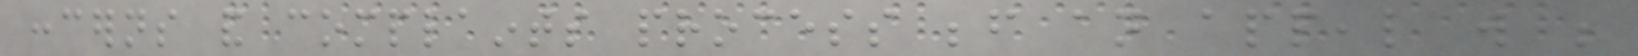concerns and complaints process before an appeal will be
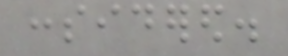considered.
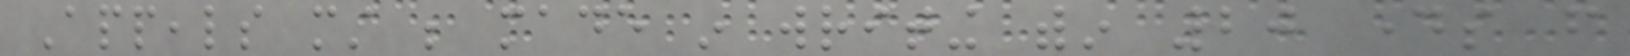Appeals must be made in writing within 20 days from
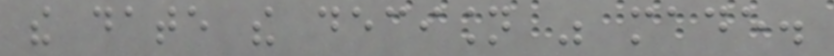the date the decision was made.
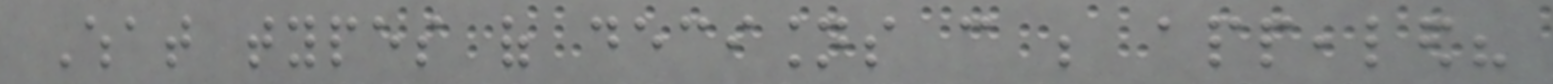What types of decisions can be appealed?
